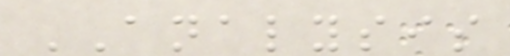ANALYSIS
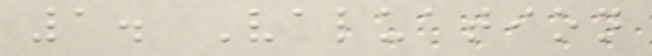1. Valuation
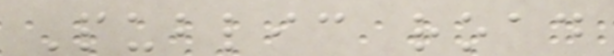Public road
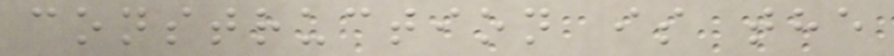construction is the
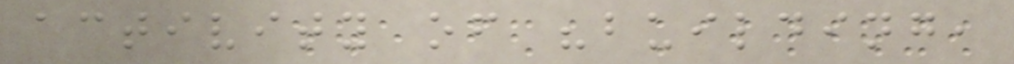activity of "building,
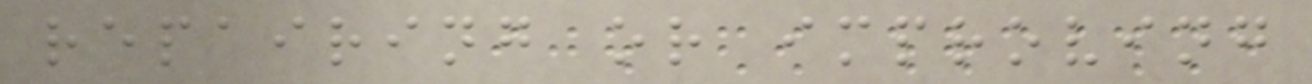repairing or improving
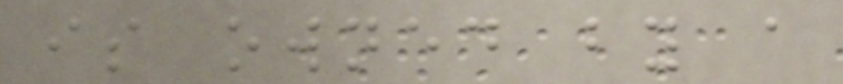is owned by a
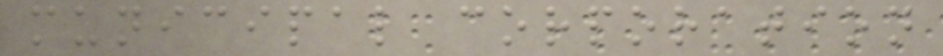municipal corporation
